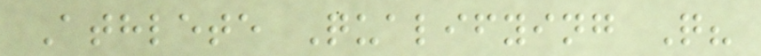Athlete Qualifying Q?
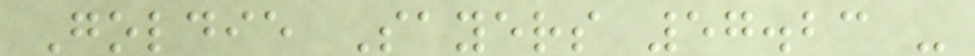Goldie Sayers 57.23 -
